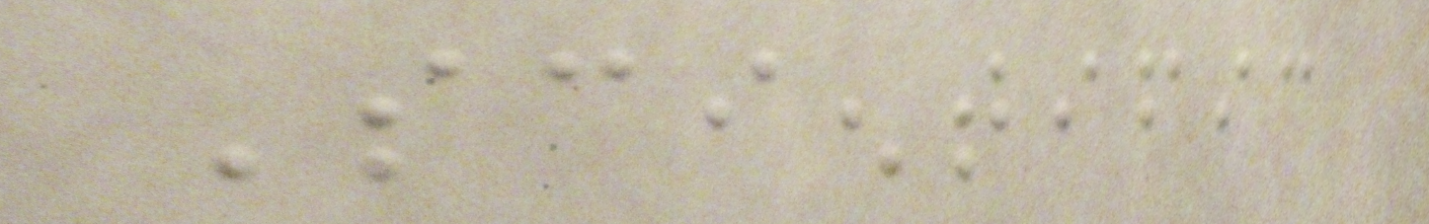Scientific
